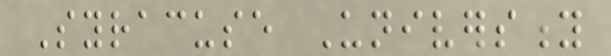Syracuse University
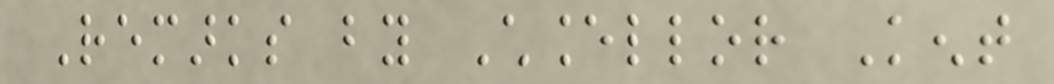Remarks by Chancellor Kent
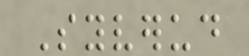Syverud
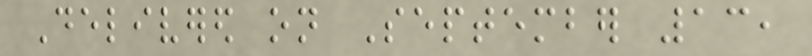Delivered on September 13,
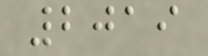2019
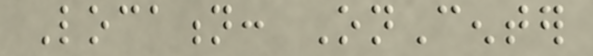Location: OnCenter
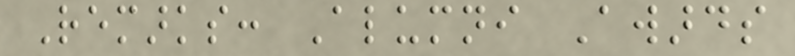Remarks: Alumni Awards
